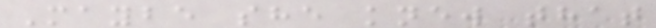Maybe she knew that
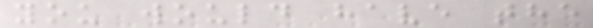you would have the
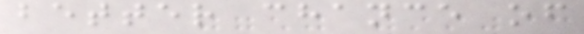better chance of
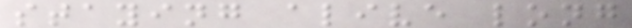staying alive long
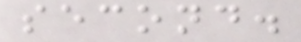second.
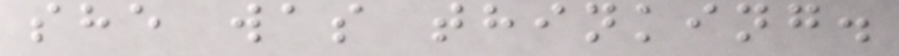she was thinking.
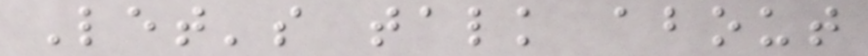Let's talk about
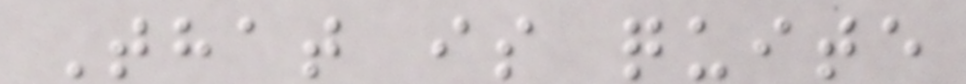That is quite
